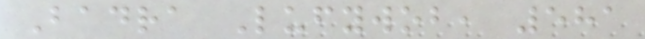Badra Lufywob, 581
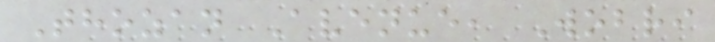Thozan Avenue, Wobri
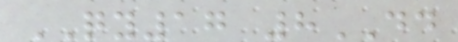QY17 8DD
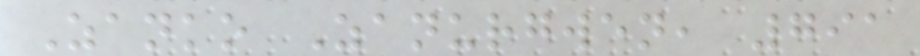Zanko Zanurgwen, 791
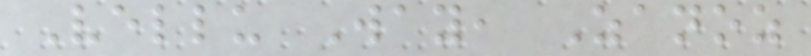Vellu Way, Zanoz
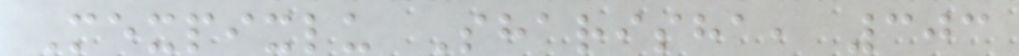Mexpixlu Sharisha, 303
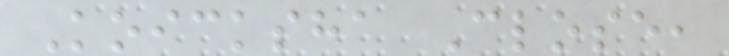Koicksha Close,
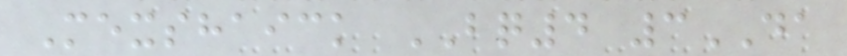Mexshaick BQ4 3DA
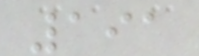191
